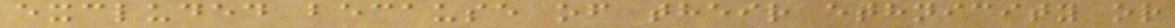excluded because of their ethnicity or
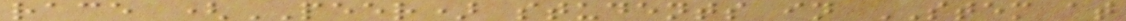race (PEER) students in STEM at
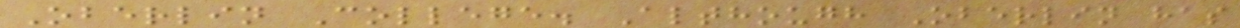Oberlin College. Although Oberlin has
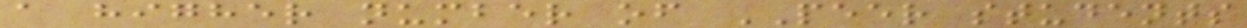a higher number of PEER students
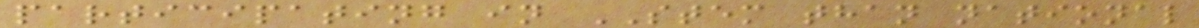participating in STEM than national
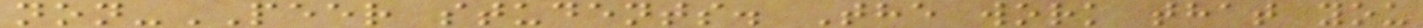non-PEER students. The work that you
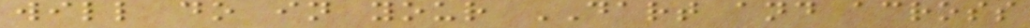will do in your DART and across
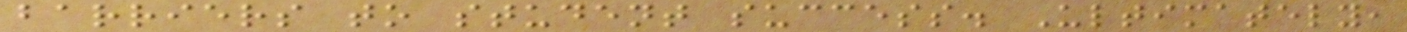barriers to student success. Ultimately,
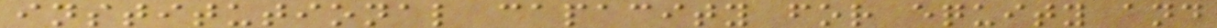institutional capacity for equity and
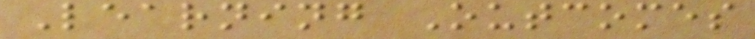Learning Outcomes
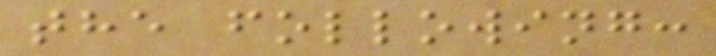the following:
